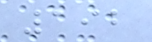192
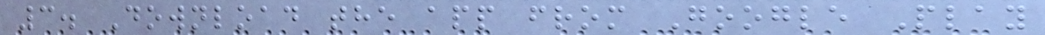3. Download the app from Google Play
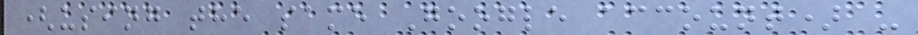(using the same Google account) -
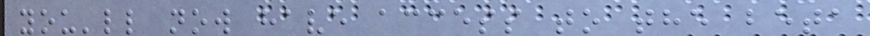you'll now have access to the beta
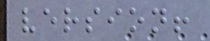version!
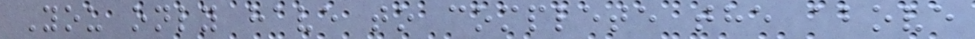You only have to complete the above
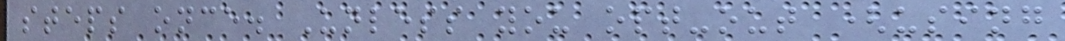steps once. Unless you opt-out (using
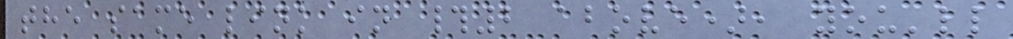the same link in #2 above), you'll
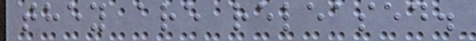they are released.
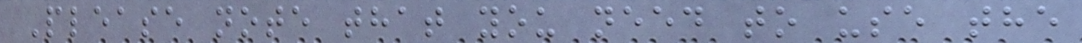Please note that you need to use the
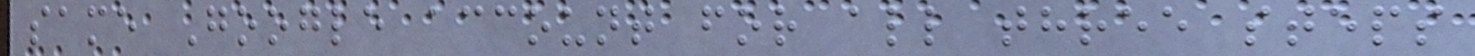same Google account for all three steps
